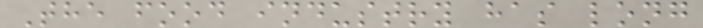The food industry has long
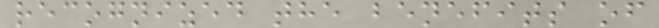recognized the benefits of
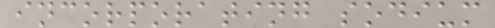incorporating sodium
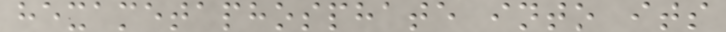hexametaphosphate into its
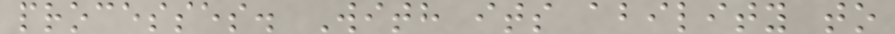processes. With its ability to
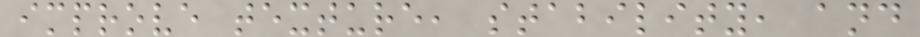improve texture, stability, and
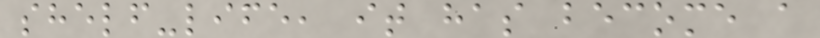shelf-life, it has become a
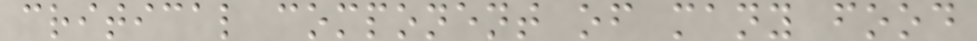critical component of many food
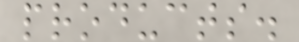products.
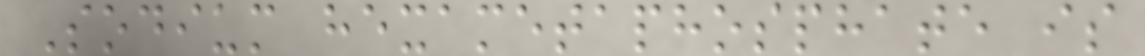Sodium hexametaphosphate is
